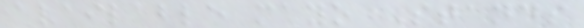available mayo Stands
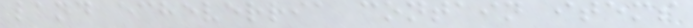land echeverria contain items
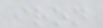iron
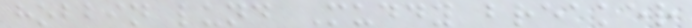hobbin lund Muddy breaker
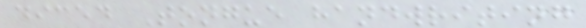diced Tongue handwriting
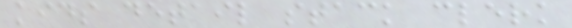kids detail stack clerk
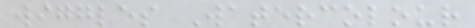wiggles Watercolour
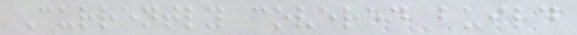Currently covered build
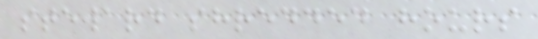steward shredded hours
